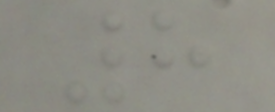8
